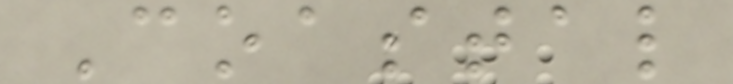Coastal
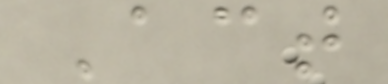Act
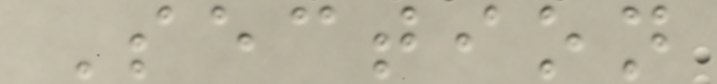Section
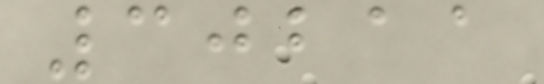30211
